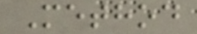Method
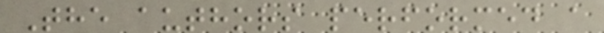The authors performed a
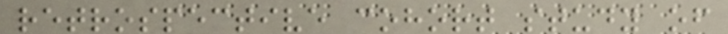retrospective cohort study of
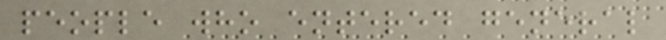people who entered general
